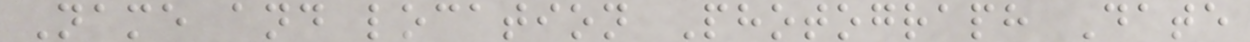Name and location Photograph Date
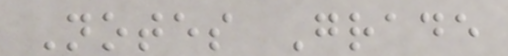Notes Grade
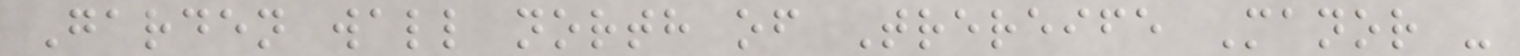Garden wall north of Trereife Manor -
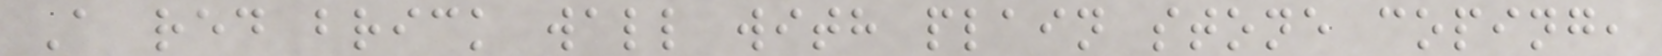A red brick wall with plain stone coping,
